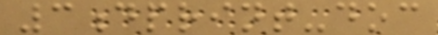3dprint-doc
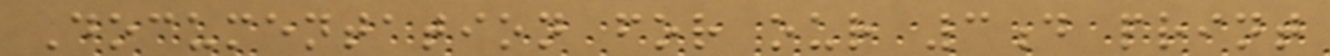Documentation for our 3d print
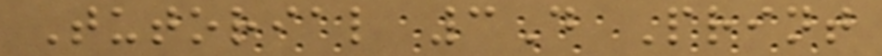Tutorial 3D Print
